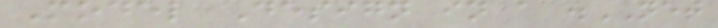Model Design in a .NET
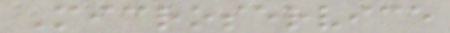Microservice
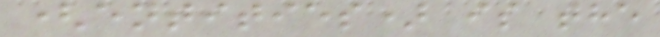(entities) is the
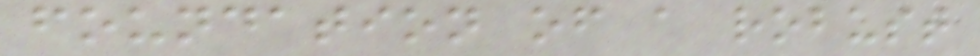foundation of a robust
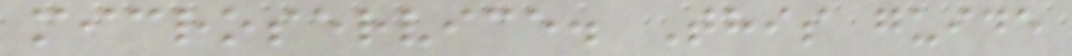microservice. This guide
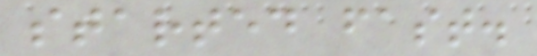started fast.
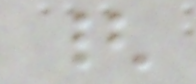{
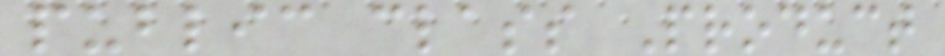public class Product
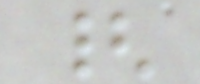{
